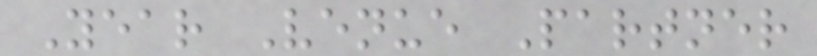Year Venue Partner
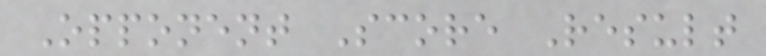Opponent Score Result
